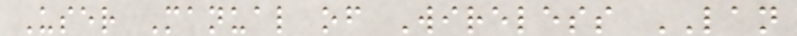User Manual of Wireless LAN
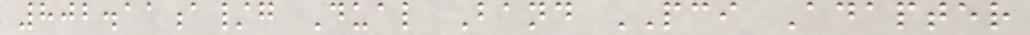802.11a/g Dual Band PCI Adapter
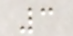3
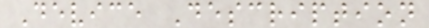Device Description
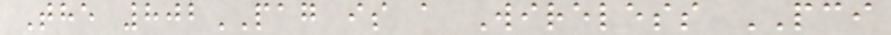The 802PAG is a Wireless PCI
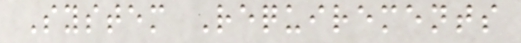System Requirements
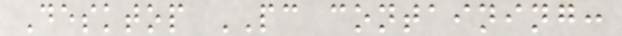Desktop PC containing:
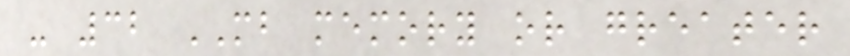- 32 MB memory or greater
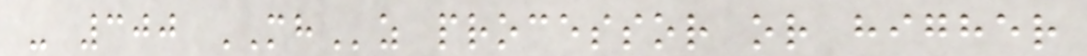- 300 MHz processor or higher
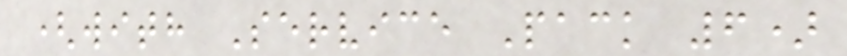(with Service Pack 6)
